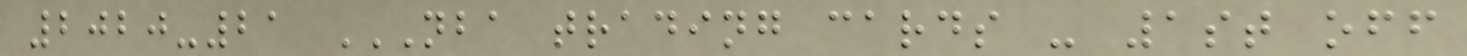2020-21 NBA TRADING CARDS - 1ST OFF
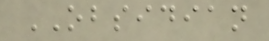OBSIDIAN
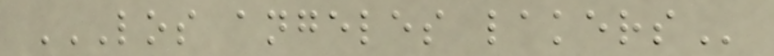LOS ANGELES LAKERS
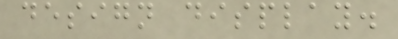design display.
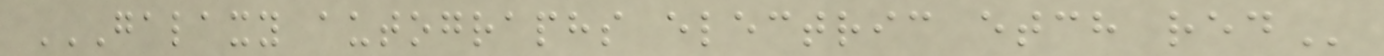GALAXY AUTOGRAPHS ELECTRIC ETCH RED
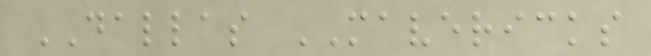DALLAS MAVERICKS
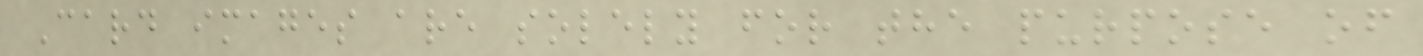Card images are solely for the purpose of
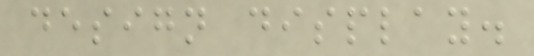design display.
